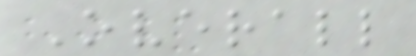Overall
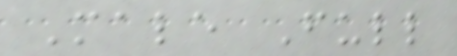Male Full
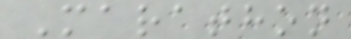Marathon
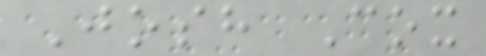Josh Cox
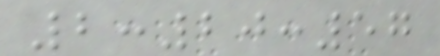2:20:57
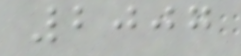2007
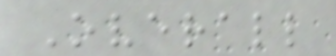Overall
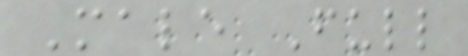Male Full
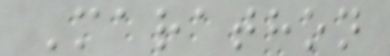Marathon
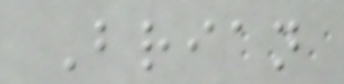Brian
